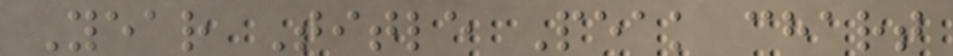Year Title Peak chart
